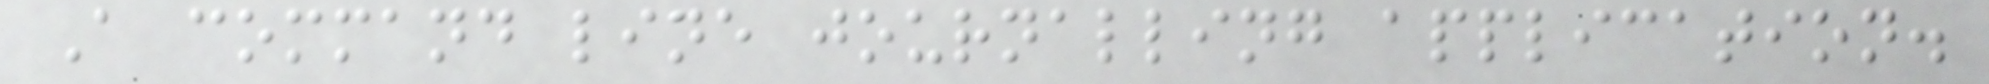A command line journalling application.
